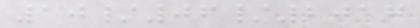10/06/2017
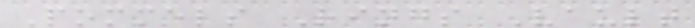Pommels Rings Vault
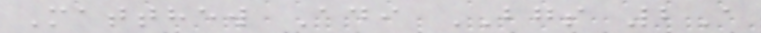Matthew Adi BGS 2A
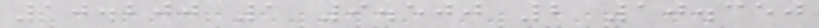10.200 1 9.500 2 10.350
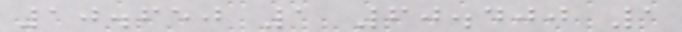10.650 1 60.400 1
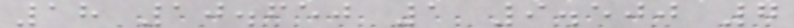18 10.650 1 9.500 7
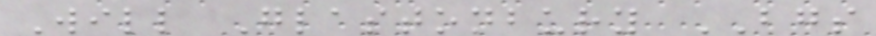Will Glastonbury BGS
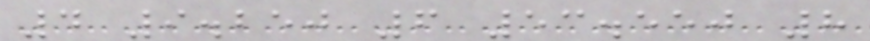4 9.250 6 53.550 8
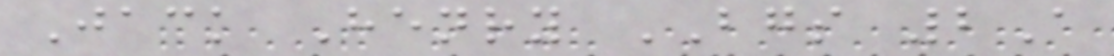Jack Henry BGS 2A
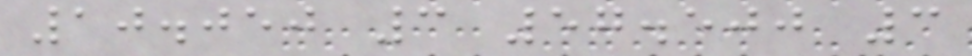10.050 3 57.500 3
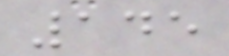145
